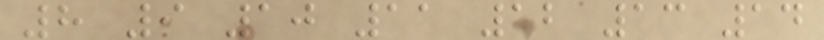8 9 10 11 12 13 14
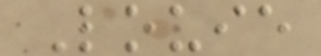Louie
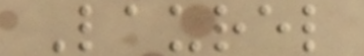Laurel
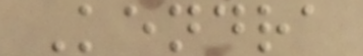Kendra
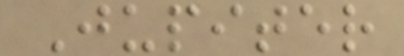Jupiter
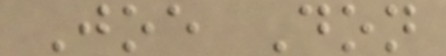Joe Don
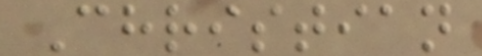Christian
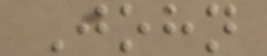John
